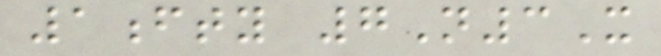1fty 7N3X
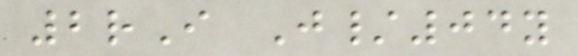2rI J/04y
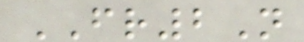FR2N
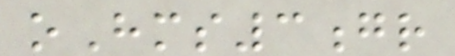oHms3gr
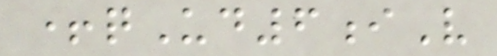+qUd6iV
